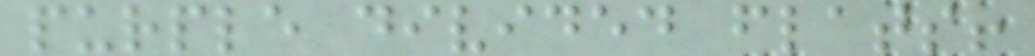purple divided flats!
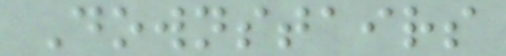Downstairs
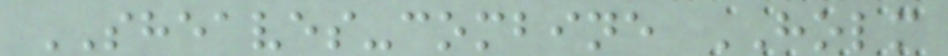SHEAVES-combine HOLM
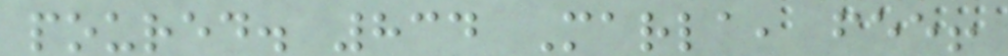poured. 834 Marla, fee!
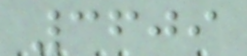3609
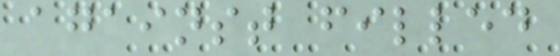against filled
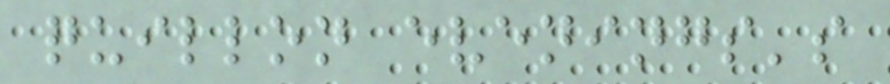quillon evenings's
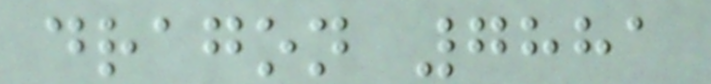dragon 7881
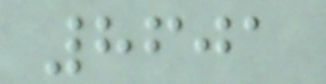8601
